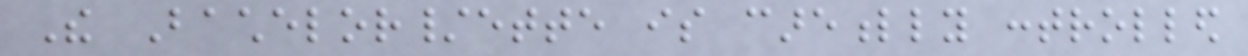The Bachelor/ette is carefully controlled
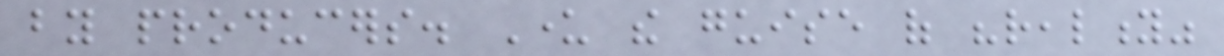by producers. Under the guise of "reality"
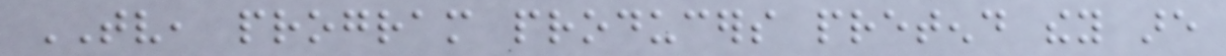TV, program producers pretend they are
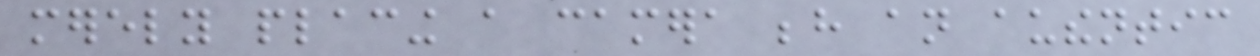merely placing a camera behind an authentic
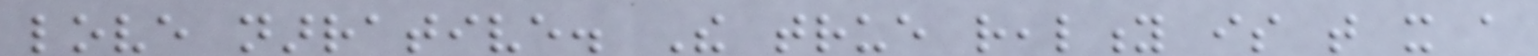love narrative. The true reality is that it a
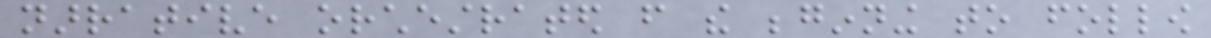narrative orchestrated from the beginning to follow
